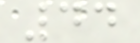44
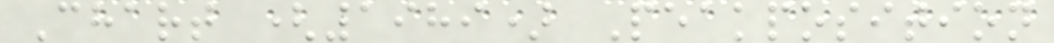Chart (1989) Peakposition
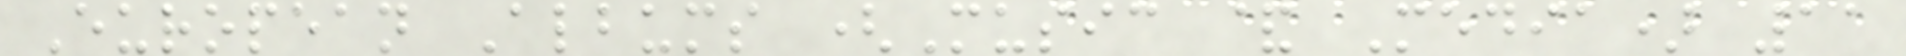European Albums (Music & Media) 11
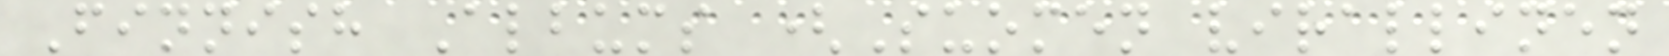Finnish Albums (Suomen virallinen
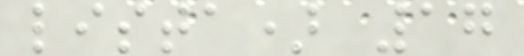lista) 17
